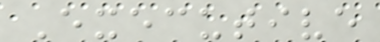Executive
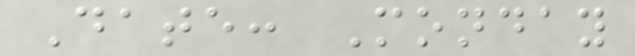Date: Monday
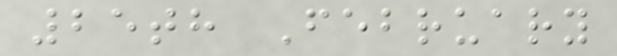25th February
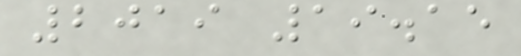2019 19.15
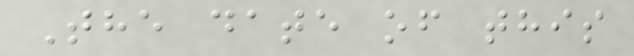The date of this
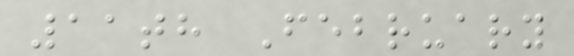11th February
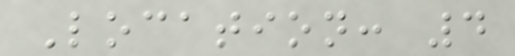Location: 4
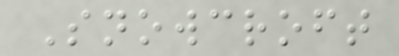Snowcroft
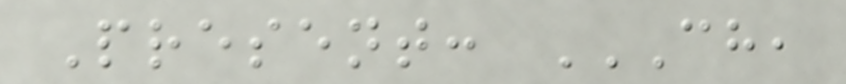Present: CH,
